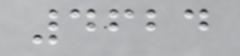4624
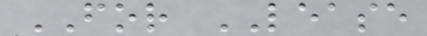FOR LEASE
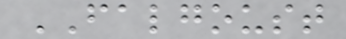FALGOUST
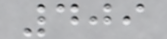409
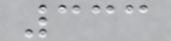333
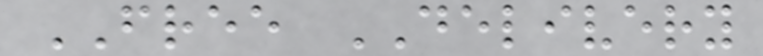FREE DELIVERY
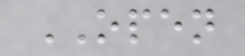OPEN
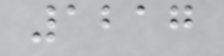1217
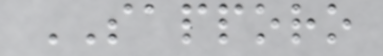SAPPORO
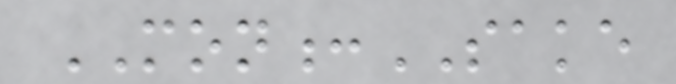MON:SAKE
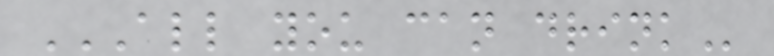ALL YOU CAN DRINK
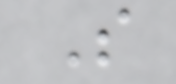S
